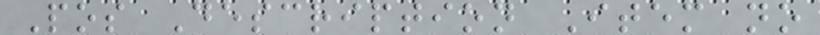Pos Description Item no
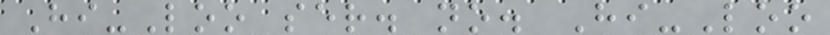Hi-Loo ser. no. Hi-Loo
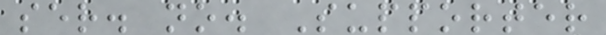ser. no. Supporter
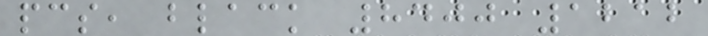pcs, black 8400 1212
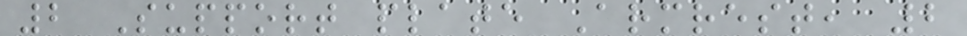2 Support plate Armrest, 2
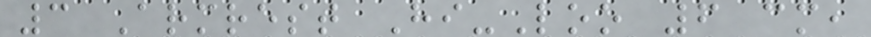3 Armrest Hi-Loo 6 cm,
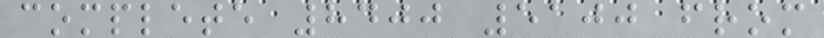complete 8400 5100 from
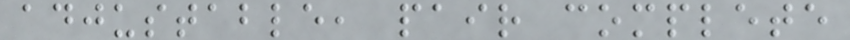adjustable, pair complete
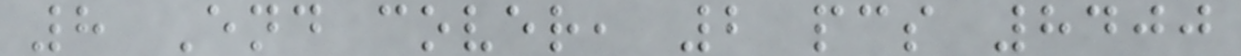8 End cover, 2 pcs 8400
